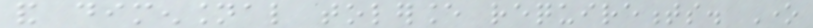and dimensional tolerance requirements. One
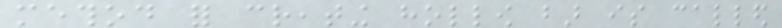method for creating hollow bar is called
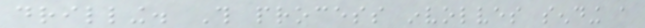drilling. This process involves sending a
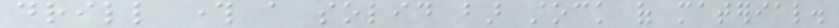drill through a solid bar stock of material.
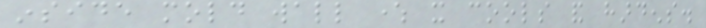inside mold wall where it cools and hardens.
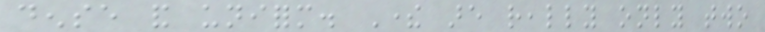dense and uniform. There are really only two
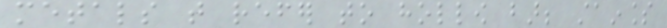metals that refer to hollow bar; stainless
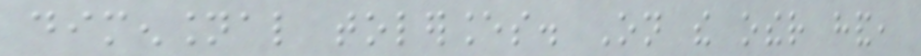dimensional tolerances. On the other hand,
